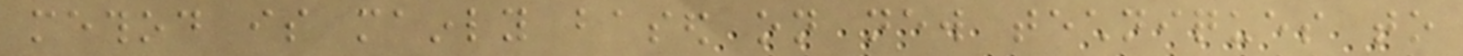method is mainly based on new techniques to
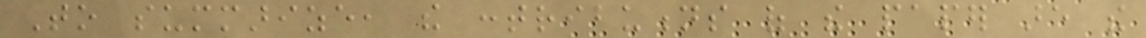To summarize, the contributions of the paper are the
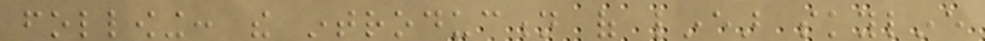following: the introduction of linear skyline
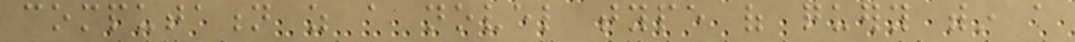computation as a novel type of query within a
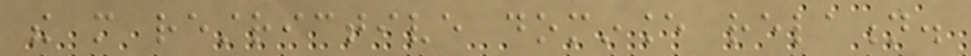the more restrictive dominance relation.
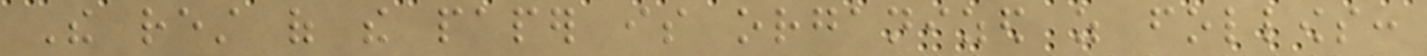The rest of the paper is organized as follows:
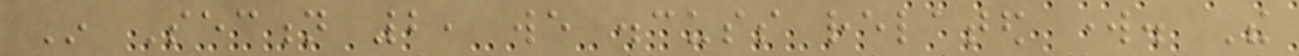In Section 2, we discuss related work. The
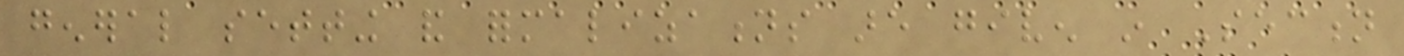general setting and formalizations are given in Section
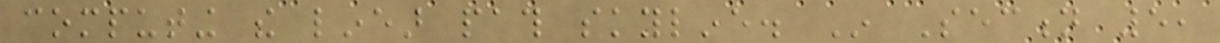computing the linear path skyline. In Section 5,
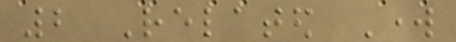2 Related Work
